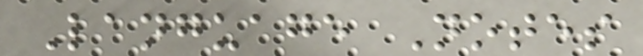Language Notes
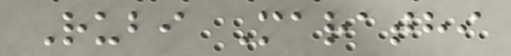Rubi Marathi
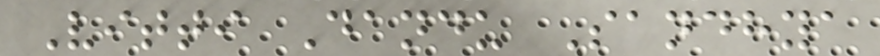Vitti Dandu Sandhya
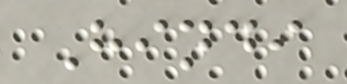Hindi
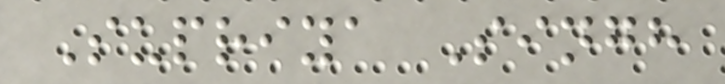Supriya Singh
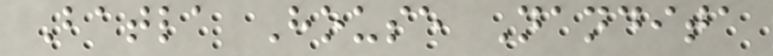Batla House Nandita
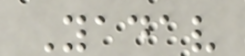Yadav
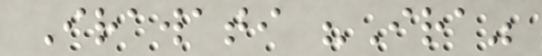Irawati "Ira"
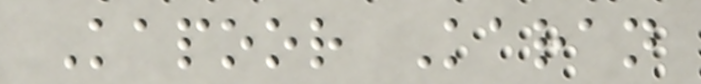Kapoor Karan
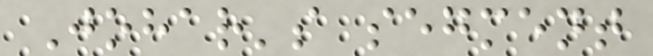Johar's segment
